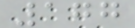177
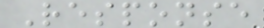Response
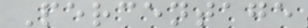Percentage
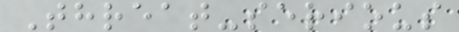Threat-serious
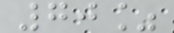70%
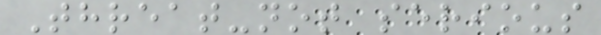Threat-not serious
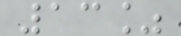13%
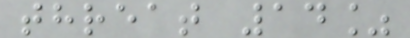threat 14%
